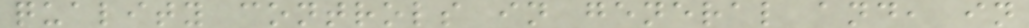quality controls in general and, in
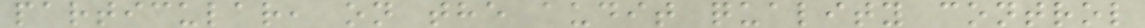particular, on the audit quality control
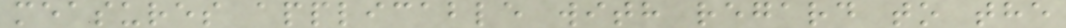measures applicable with regard to the
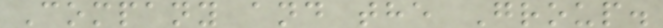Company and the Group.
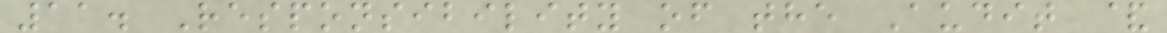11. Responsibility of the Audit &
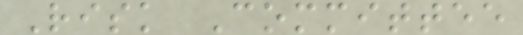Risk Committee
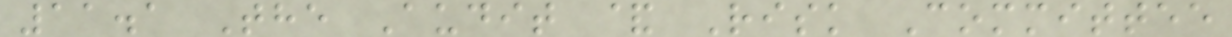11.1 The Audit & Risk Committee
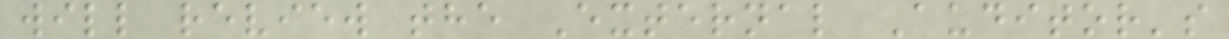will review the External Auditor's
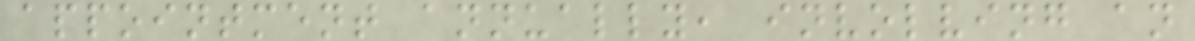appointment annually, involving an
